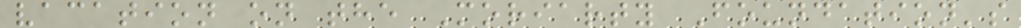vacation on the Moriarty Foundation's
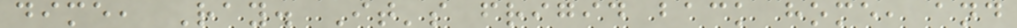dime, Ray. It's frigid back home, and
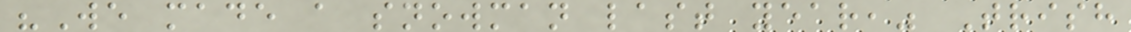"We made a snowman last year," Trish
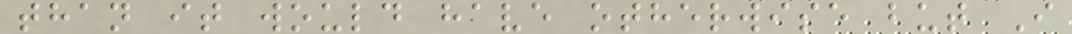than it would have otherwise but I
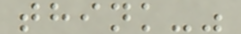think-"
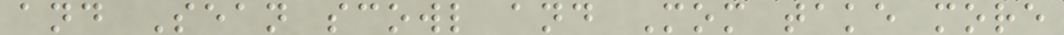and Sean scowl and Mom take more
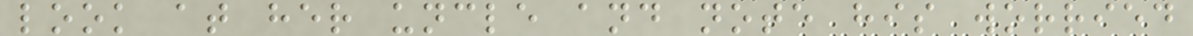look at her uncle and note his worried
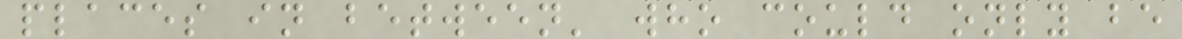places in between' who could only be
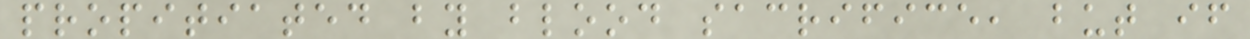propitiated by blood sacrifice, but if
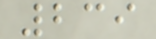239
